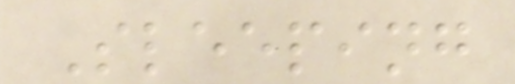Sleeping
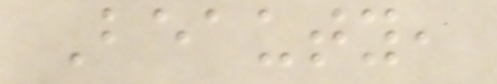Beauty,
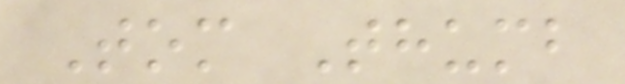Tom Thumb
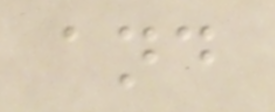and
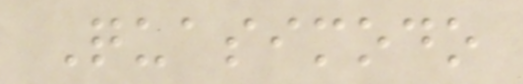Quasimodo
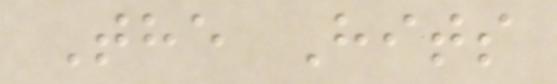The Hits
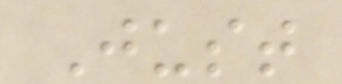Just
